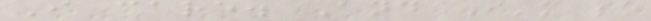I care. And I'm so
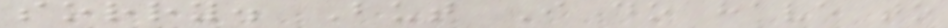sorry. But I do have to
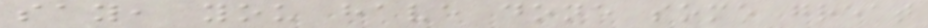say, you have done some great
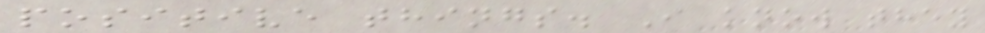positive things. I know they
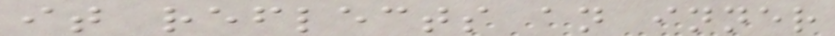it reflects an inner
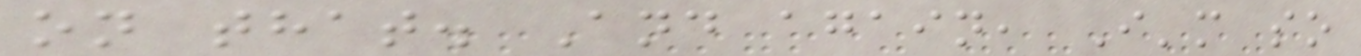on that. And again, I'm so
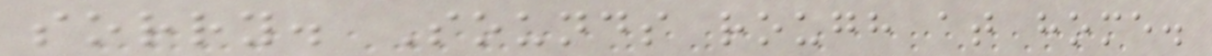sorry. Sounds rough at home.
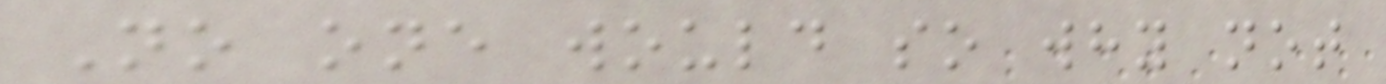No one would so why not
